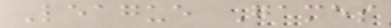League Games
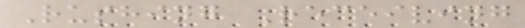Rushing Receiving
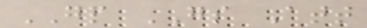GP GS Att
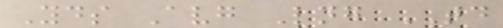Yds Avg Lng TD
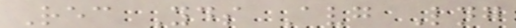Rec Yds Avg Lng
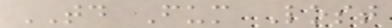TD Fum Lost
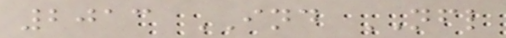2013 IND NFL
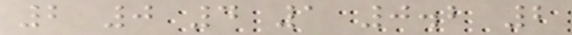2 0 4 1 0.2 2
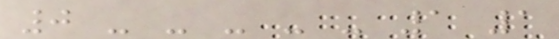0 - - - - - 1 1
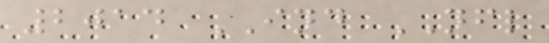2014 IND NFL
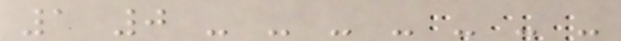1 0 - - - - - - -
